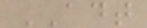ADT
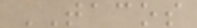TACOS
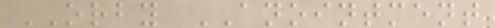ORBY ANOINTMENT
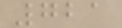721
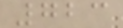723
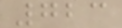723
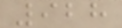928
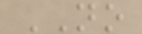NO
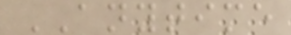ANYTIME
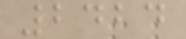2424
